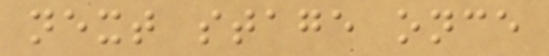next stage once
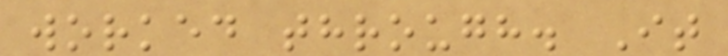worked through. It
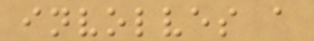involves a
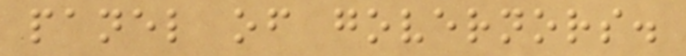panel of governors.
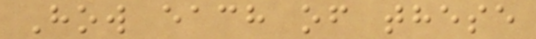How each of these
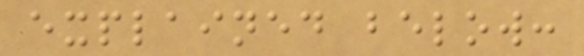explained below:
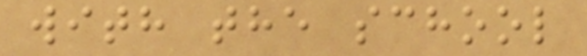with the school
